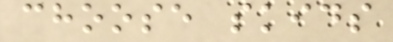choose skids
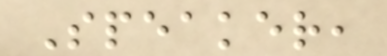Speaker,
